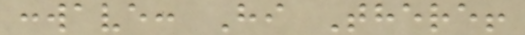:wave: Hi There!
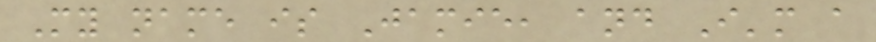My name is Jamie, and I'm a
